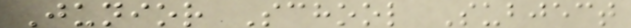Junior School Subject
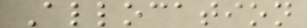Allocation
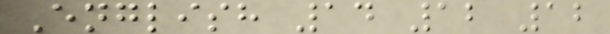English 14 12 12
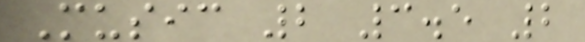Music 2 3.5 2
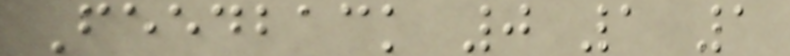Feedback 0 1 1
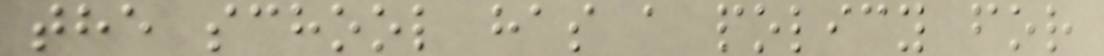the school has a policy for
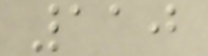110
